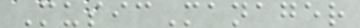MusicManager
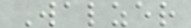Walzer
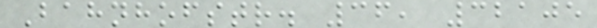Bahnhofstr. 36, 32105
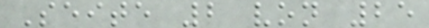Seite 2 von 25
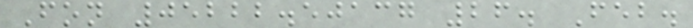Fon 05222.50137 26. Feb.
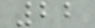22
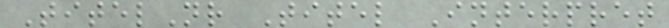TitelNr Titel Interpret
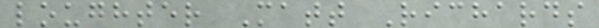loughter Matt Richards
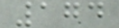174
